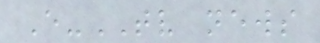E-TV news
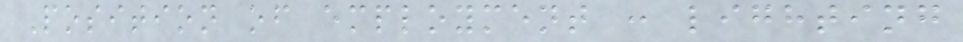Position of employment : lighting
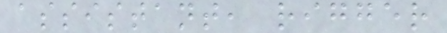assistant, rigger
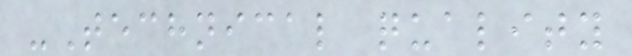-Technical quality
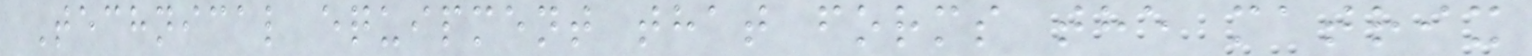Technical equipment that forms the matrix
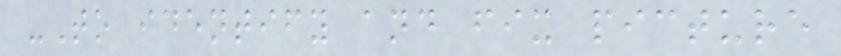-To identify and fix picture
